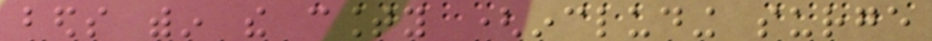beds within the county (including surge
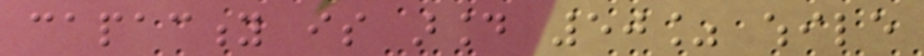capacity is around 50% while
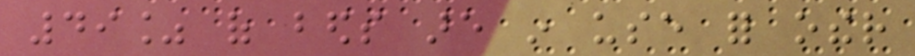49% of beds are in use for other
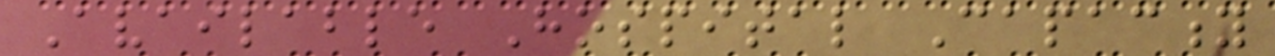Available Hospital Capacity
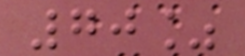70%
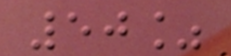50%
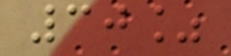30%
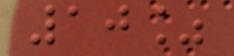10%
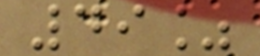49%
